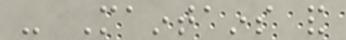- Maintains and
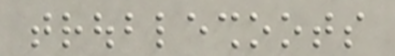troubleshoots
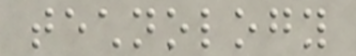technology
